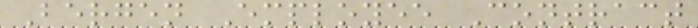Bergen Employee Contract
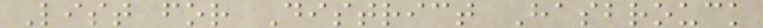List for District Hasbrouck
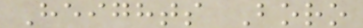Heights Boro
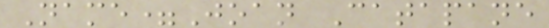Name=Joan Catapane
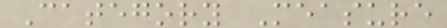Category Measure
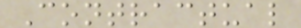Contractual
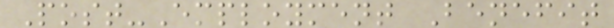Post-Employment Benefit
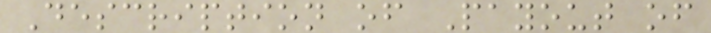Description of Payout of
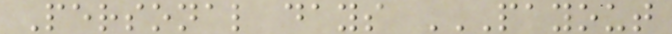Personal days PAYOUT
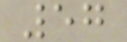57
